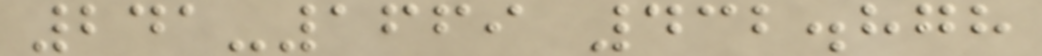241-1669 432.878
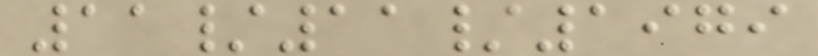11/11/1979
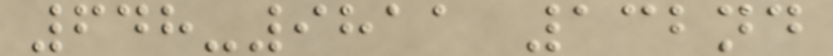648-9811 132nd
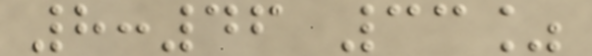8:46 33%
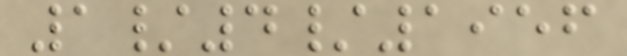1/4/1956
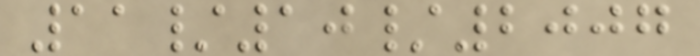11/10/2007
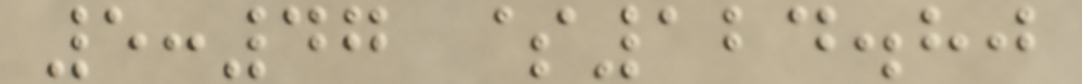5:47 $124.80
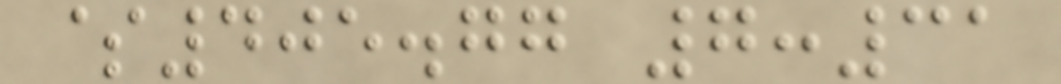$405.77 7:31
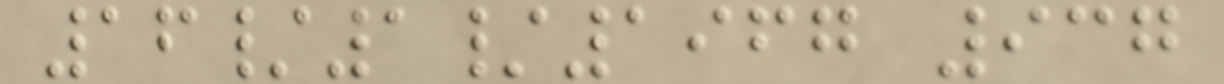16/1/1967 937
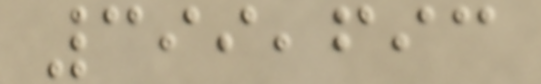399,693
